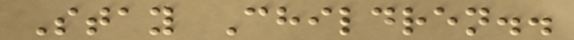Stay Children..
